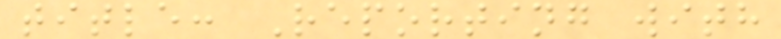title: Reporting with
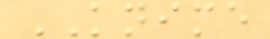KNIME
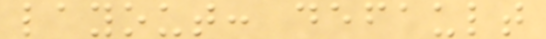layout: default
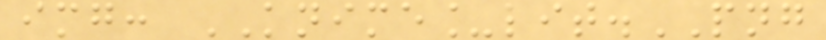img: KNIME_lit.PNG
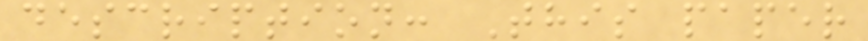description: This paper
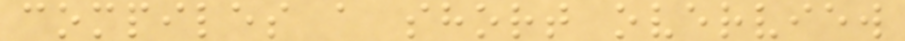compiles a short overview
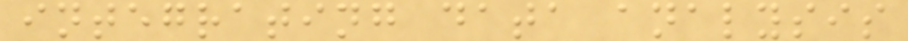integrating data analysis
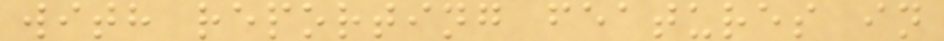with reporting features in
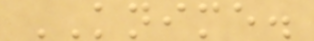KNIME.
